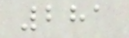281
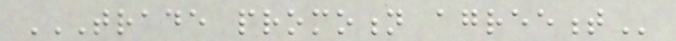TRADE PROMOTION AGREEMENT
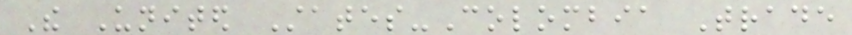The United States-Colombia Trade
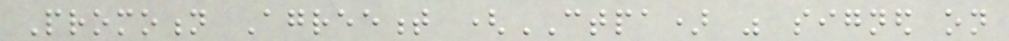Promotion Agreement (CTPA) was signed on
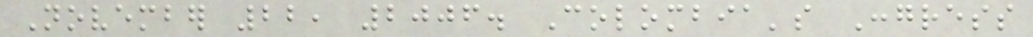November 22, 2006. Colombia's Congress
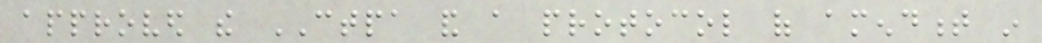approved the CTPA and a protocol of amendment in
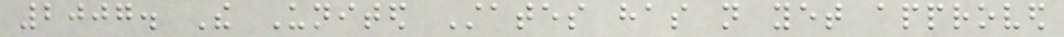2007. The United States has not yet approved
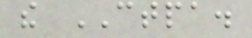the CTPA.
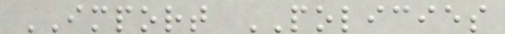IMPORT POLICIES
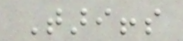Tariffs
